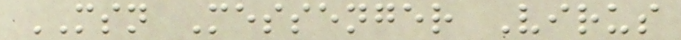MSN Messenger Virus
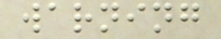warning
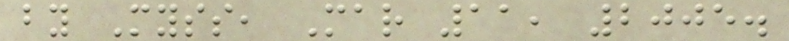by Myss, Mar 11, 2005.
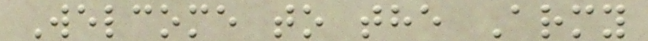Welcome to the Army
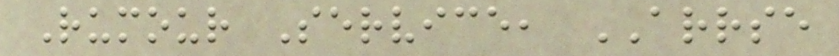Rumour Service, ARRSE
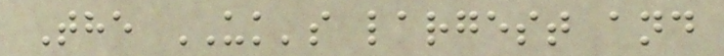The UK's largest and
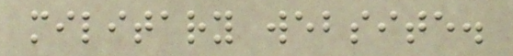military website.
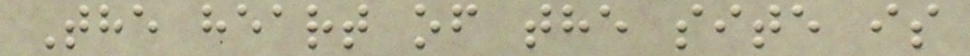The heart of the site is
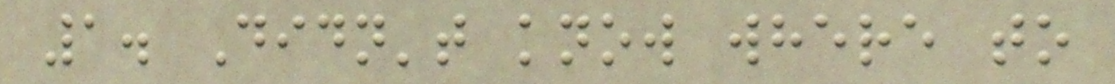1. Didn't know where to
